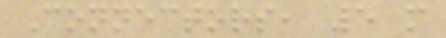Connectors, 5 m
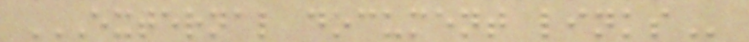EXTERNAL DOCUMENT LINKS
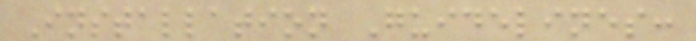Installation Guidelines:
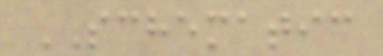SCHEMATIC
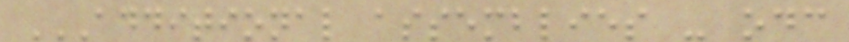ADDITIONAL ASSEMBLIES - ODC
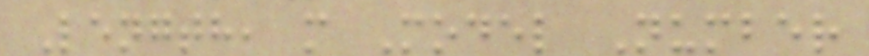Length, m Model Number
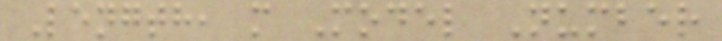Length, m Model Number
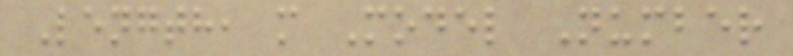Length, m Model Number
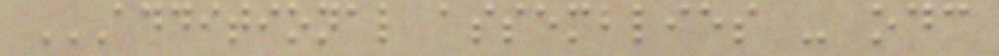ADDITIONAL ASSEMBLIES - ODC
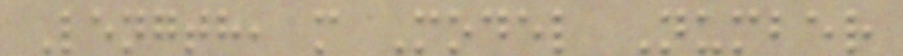Length, m Model Number
